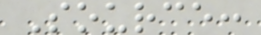Source:
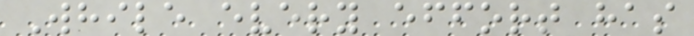While every effort has
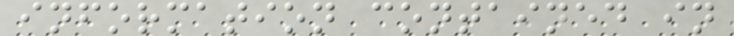information contained in
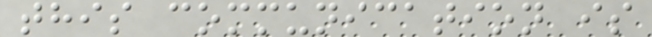this communication is
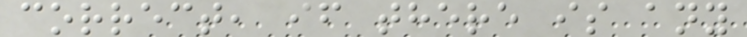correct, if there is any
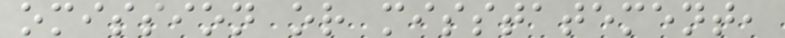omission or misstatement,
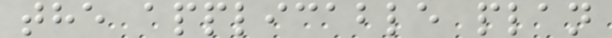the applicable plan
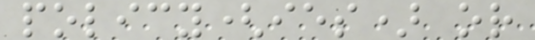policy(ies) or
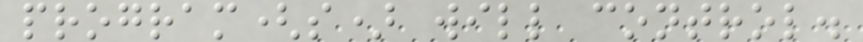program(s) will control.
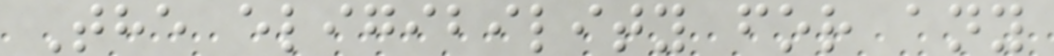The eligibility for any
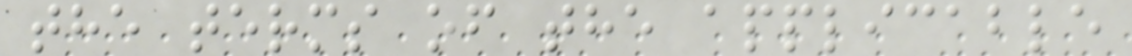the terms of the applicable
